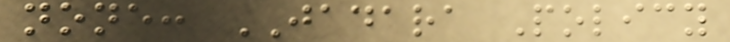none: JADARA Policy
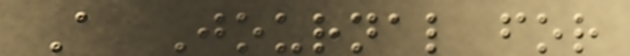A Journal for
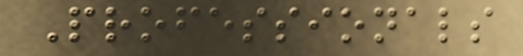Professionals
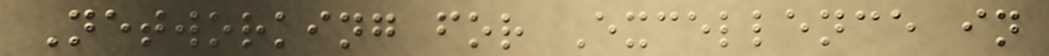Networking for Excellence in
